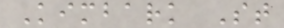Kimbark St
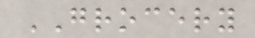GROCERY
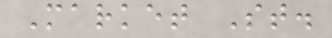Market St.
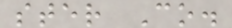ster Co.
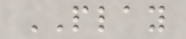PLAY
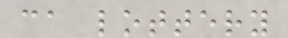ca lottery
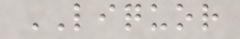LIQUOR
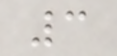3
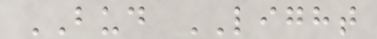BUD LIGHT
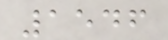1546
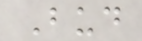Bud
